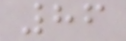86
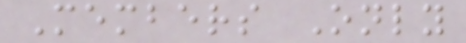Members Only
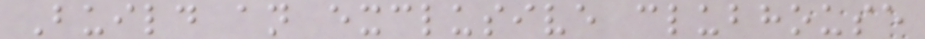Build an exclusive clubhouse
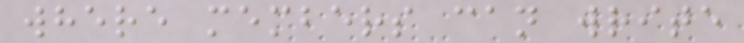where members can write
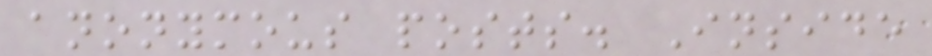anonymous posts. Inside
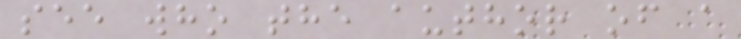see who the author of a
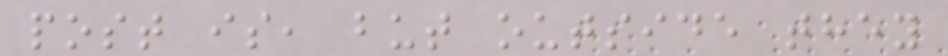post is, but outside they
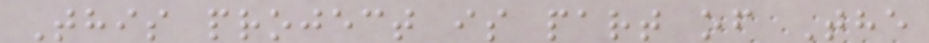This project is part of The
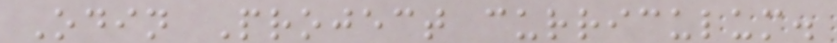Odin Project curriculum.
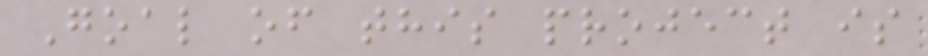Goal of this project is
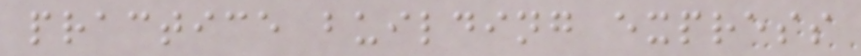practice building express
